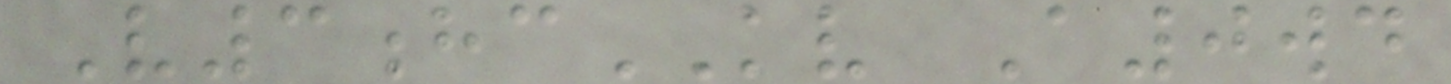V3hcKV A0wd
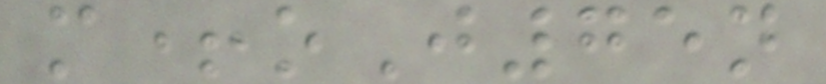m+oJ75n
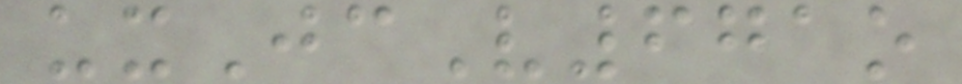uxJcV671o
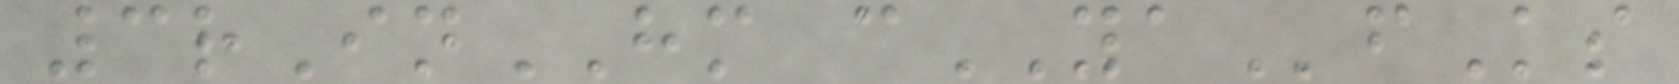3rInHM cYAfKs
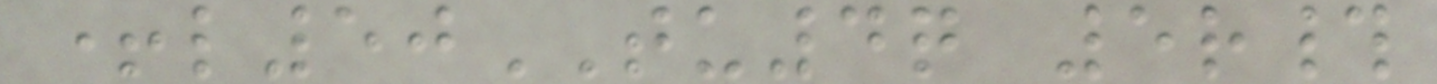+l50TU4q 5r#
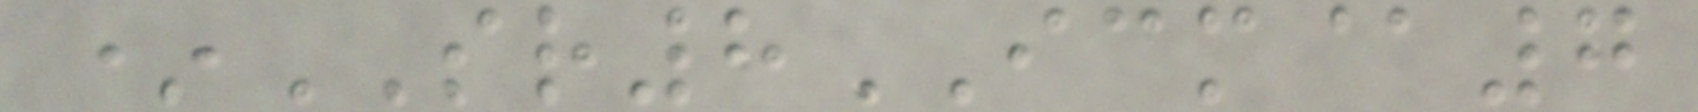*SR8ICM@7
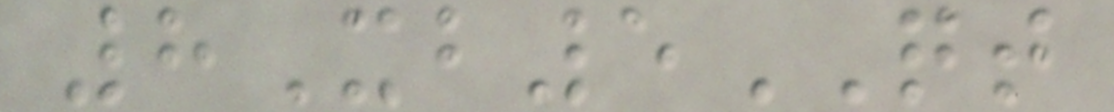8Xb5QT
